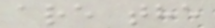are the
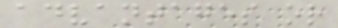advantages or
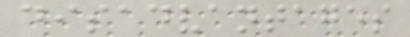disadvantages
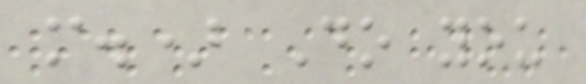m.) Do you
